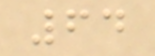64
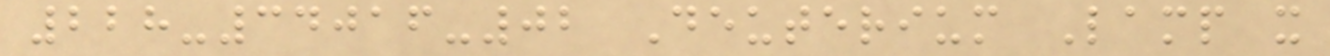228-34016-02 Deuterium Lamp x
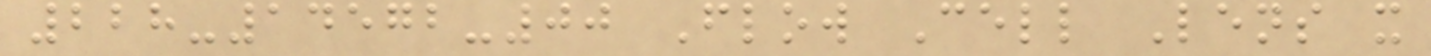228-14572-00 Flow Cell Lens x
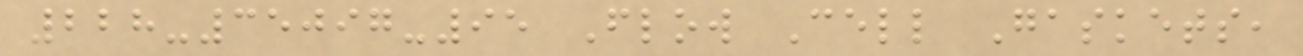228-35097-95 Flow Cell Gaskets,
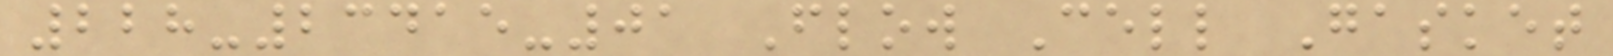228-23415-01 Flow Cell Gasket
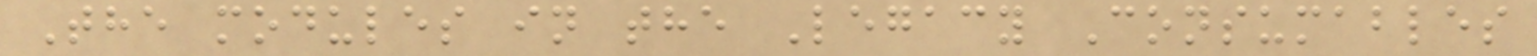The modules in the Legacy Consumables
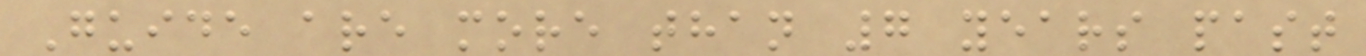Guide are more than 7 years past
